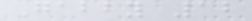Gabby 12
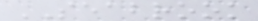SEABROOK
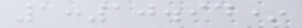1:10.94*
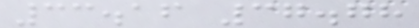33.16 37.78
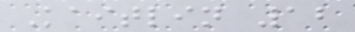Kaitlin 12
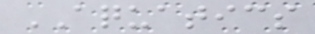AQUATICS
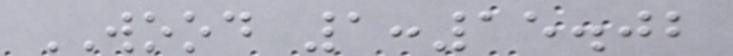WOOD 1:15.02
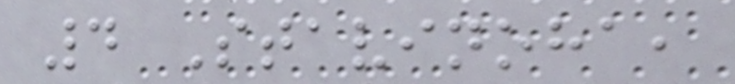4 Stavinoha,
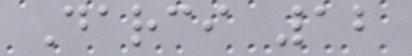Darci 12
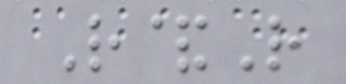R&R
